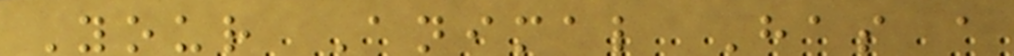Your Animal Has a
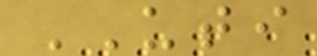UTI
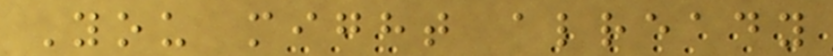You might already
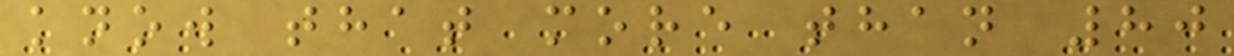know that more than 80
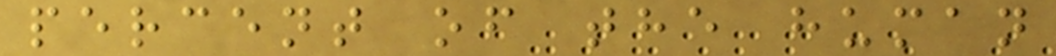percent of the human
